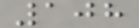108
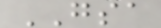GSA
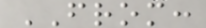FROM:
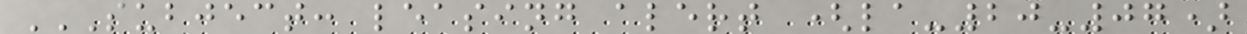SUBJECT: LEASING ALERT (LA-20-07)
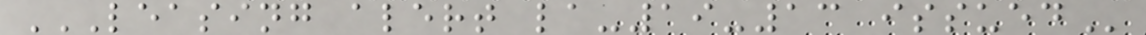LEASING ALERT LA-19-13 ISSUED
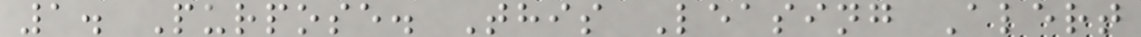1. Purpose. This Leasing Alert
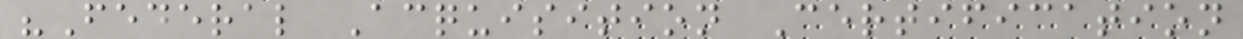"Federal Acquisition Certification
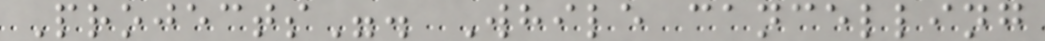Projects". While cancelling
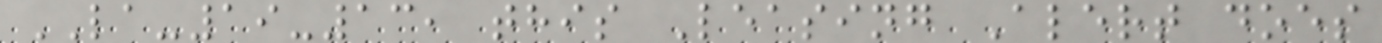LA-19-13, this Leasing Alert does
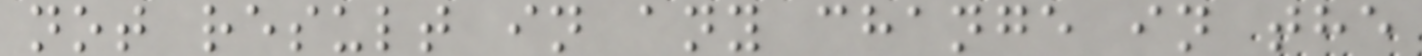not result in any change in the
